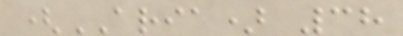(ARIA) 38
